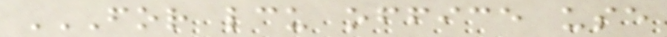FOR LCU OFFICE USE
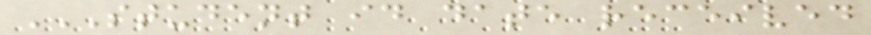STUDENT ID DATE RECEIVED
